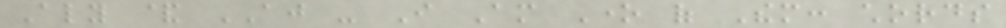Aly & AJ - I Am One of Them: chords
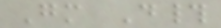Gm D#
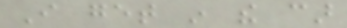I get in the car
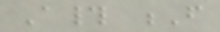A# F
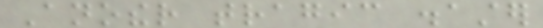Another tragic disaster
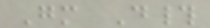Gm D#
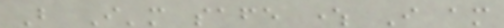But I'm safe where I am
